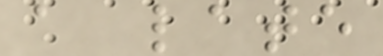a late
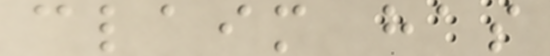claim has
